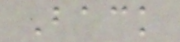Back
